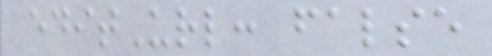editUrl: false
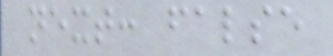next: false
